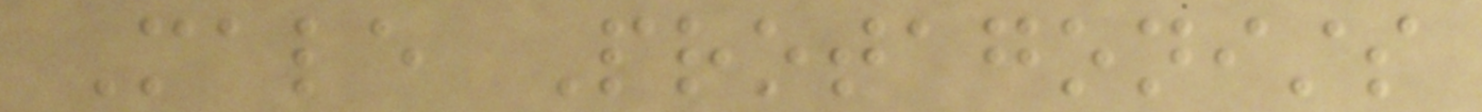Male Protagonists
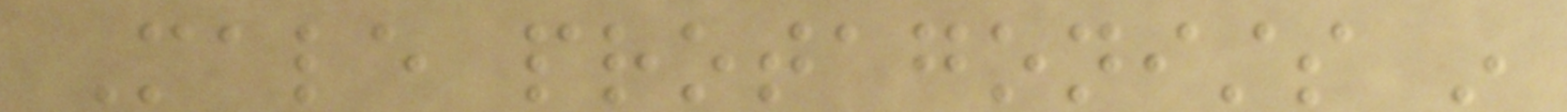Male protagonists in
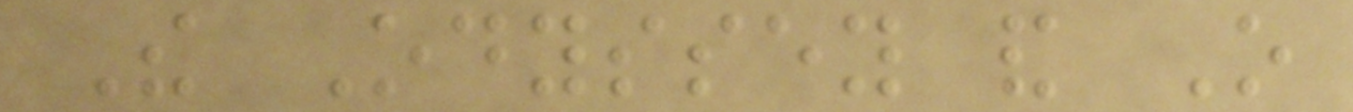The Odyssey and O
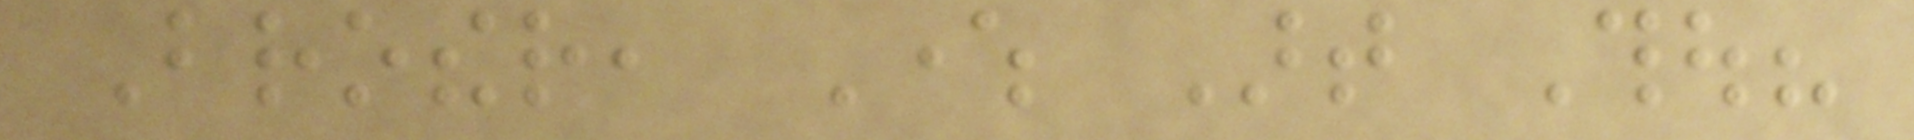Brother, Where Art Thou?
